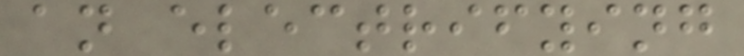an electrifying
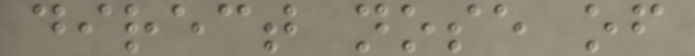direct nose of
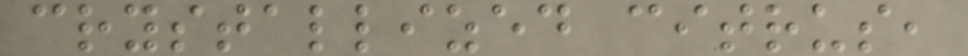crystallized citrus,
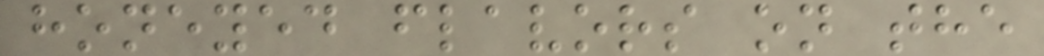honeyed flavors on the
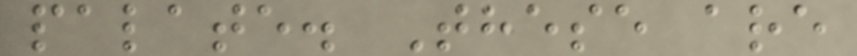palate. These are
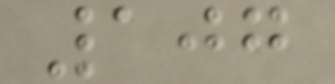107
